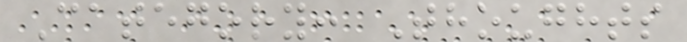Category: Thoughts
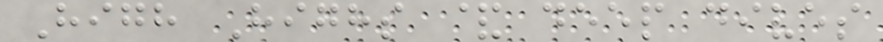High Highs & deep dives
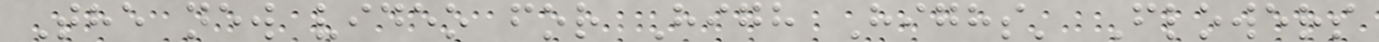The new video for High Highs' Flowers
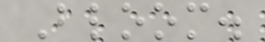Bloom.
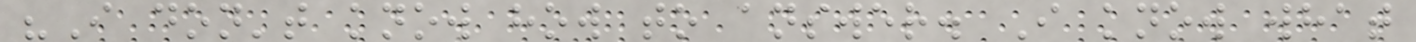"I don't know how to answer. I know what
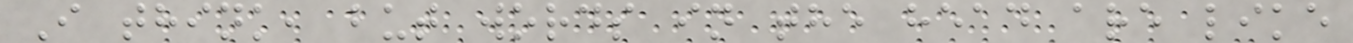I think, but words in the head are like
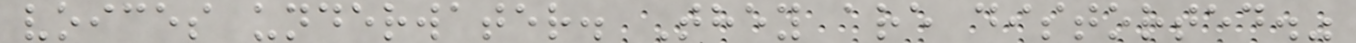voices underwater. They are distorted."
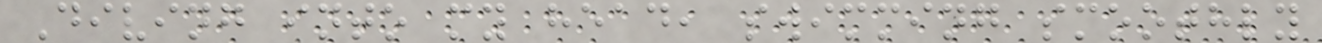Diving into my head, swimming smoothly
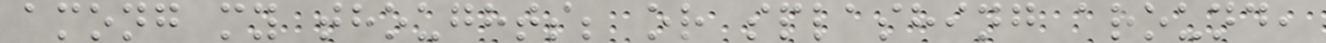among my thoughts; or splashing around,
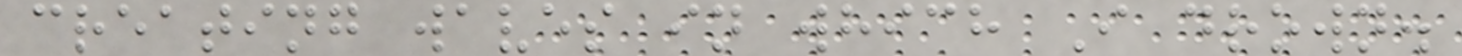creating waves in which I drown.
